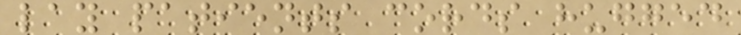lay patients cords hugged
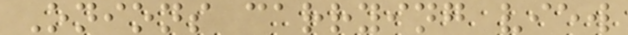Onions carrying view
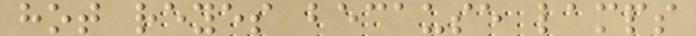hot reyes because lamps
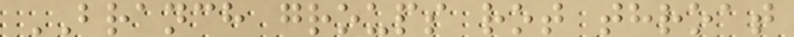BRANCH groups rot throat
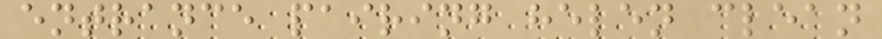entrance pairing helen clean
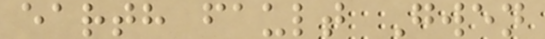earth fault Gwen
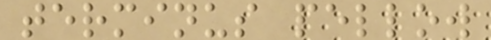terminus pellow
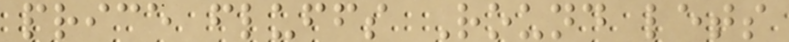price fluffs Round lets
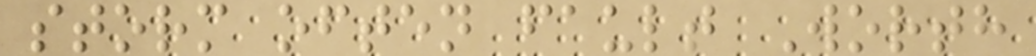storm often fault Worth
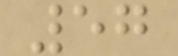57
